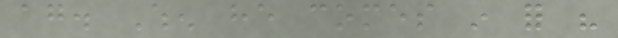again. When he comes in for his
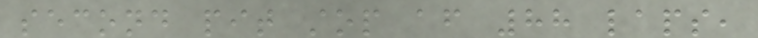second pit stop after 88 laps,
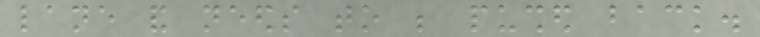lane and needs to be pushed back.
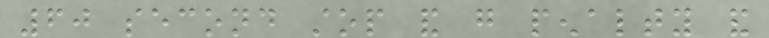60 second stop and go penalty and
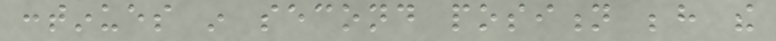continues in second position behind the
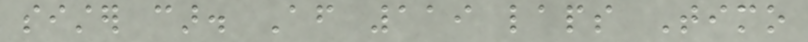sister car. After 119 laps Timo
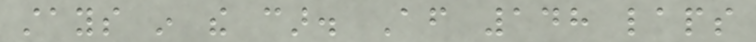stays in the car. After 148 laps
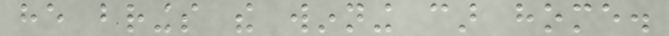he brings the winning car home.
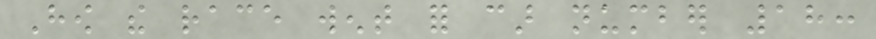How the race went for car number 18:
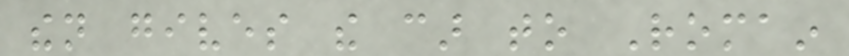then gives the car to Romain
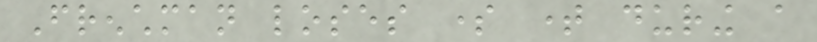Frenchman loses some time during a
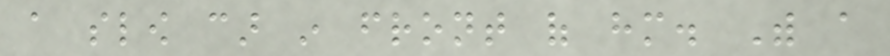a slow car in front of him. With a
